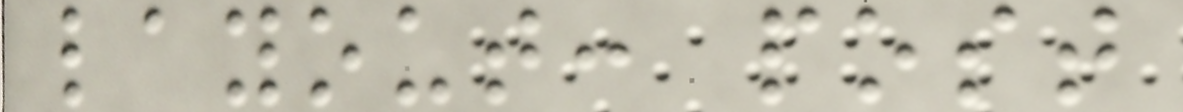layout: post
